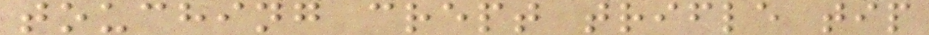touching crept trifle tip
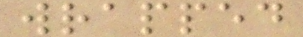wrapped
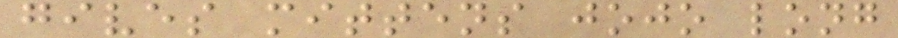gives mittens jojo long
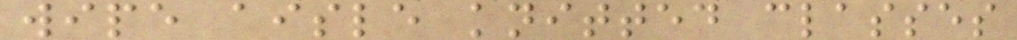wipe aisle knitted classes
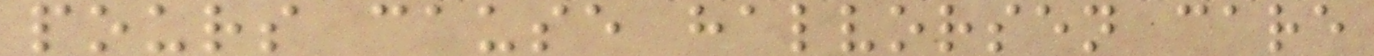pours cause halvorsen care
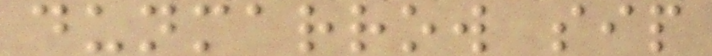dunmarrow sip
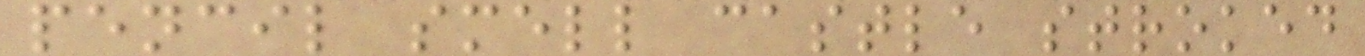pencil smell castle stroked
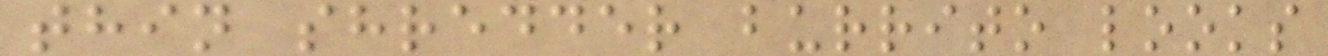thin shredder burrito looks
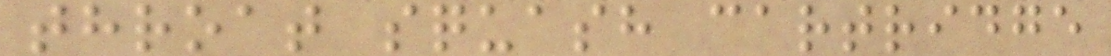throat squash cartridge
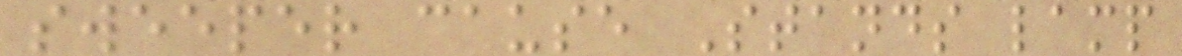sweeper cause Stands lamp
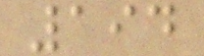194
